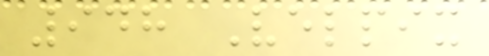948 Velpix
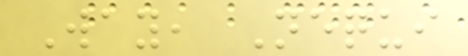Way, Nequi
